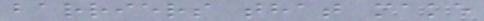barriers that make
